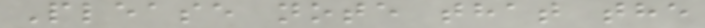Please note that the
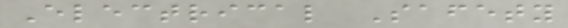Electrical Safety
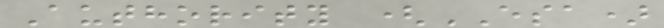Authority (ESA)
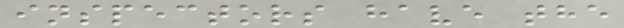inspectors have the
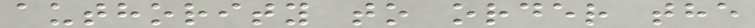authority to order the
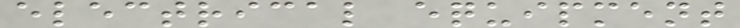electrical equipment
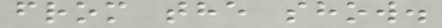from the show.
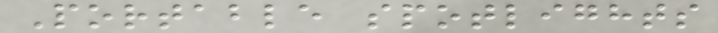Portable spotlights
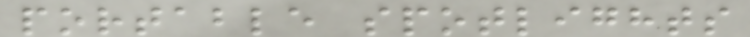portable spotlights
